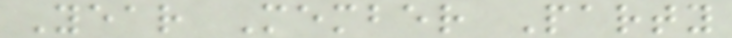Year Member Party
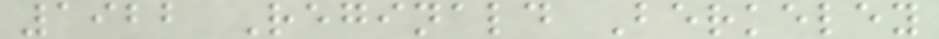1922 Reginald Berkeley
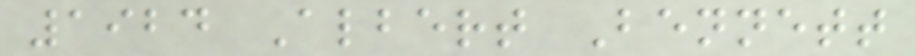1924 Albert Bennett
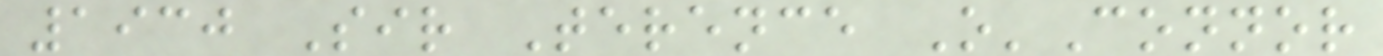1930 Sir Terence O'Connor
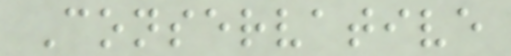Conservative
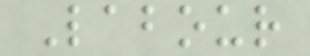Labour
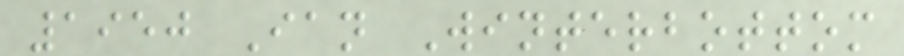1950 Ian Winterbottom
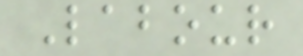Labour
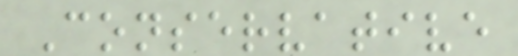Conservative
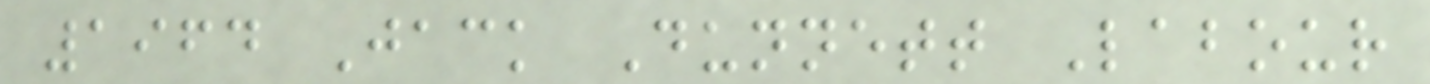1964 Jack Dunnett Labour
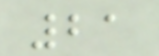21
